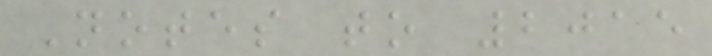Notes to 2015
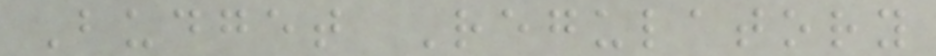Budget Regulatory
